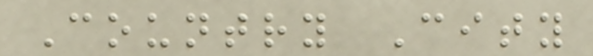Country City
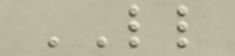LL
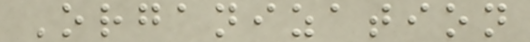Organization
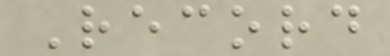Record
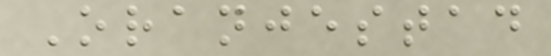Oranjestad
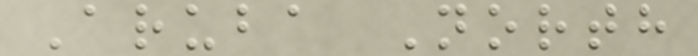Aruba North
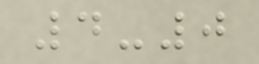4-0
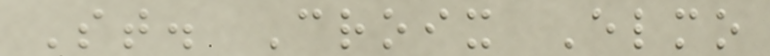St. Croix Elmo
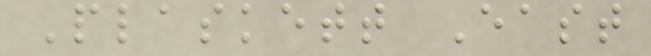Plaskett East
